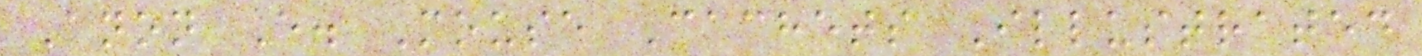Anon E. Mouse Cachets Illustrated
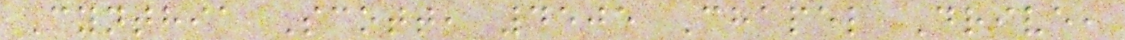Cynthia Scott, 4505 Chapel Drive,
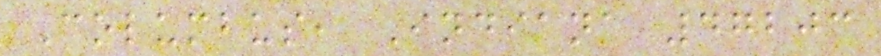Columbus, Indiana 47203
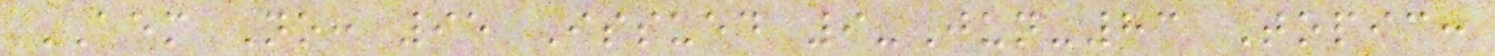AEM No: 95 Issued 9-Jun-83 Topic:
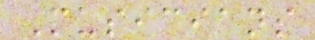Musicians
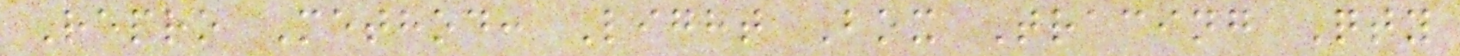Repro Method: Light Box Tracing Qty
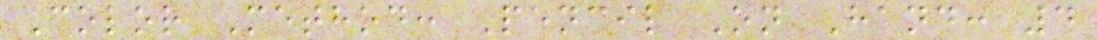Color Method: Pencil On Hand: 4
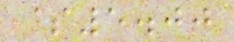$5.00
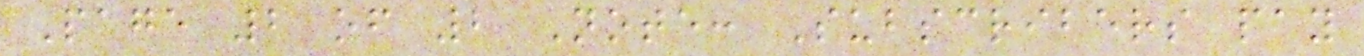Page 2 of 2 Note: Subscribers pay
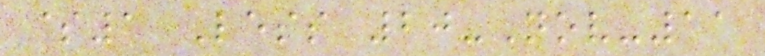$1 Less 20-Nov-11
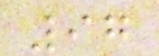97
